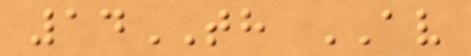14TH AV
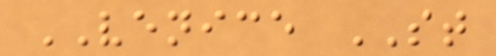VENICE ST
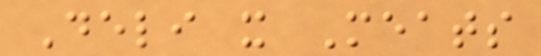Deli x Meats
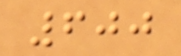600
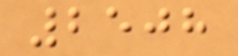2508
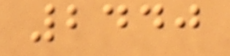2440
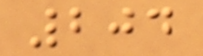204
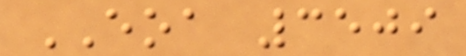EOA 3509
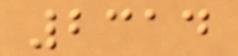2314
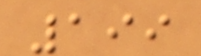199
